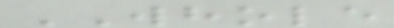WHOLE
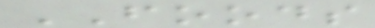FOODS
